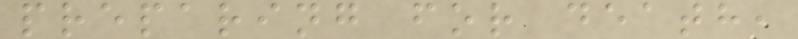preparing for death,
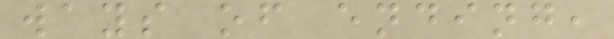ways of ending,
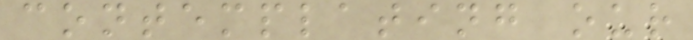contemplating our
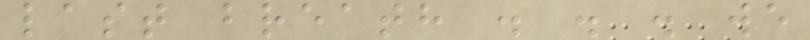last breath . . . we
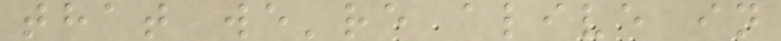that we're alive in
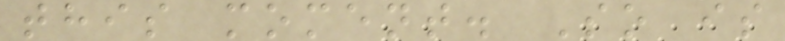this moment. So is
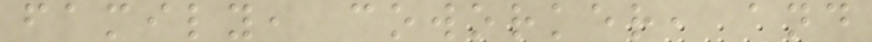family, coworker, and
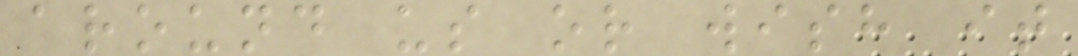around us or wish it
